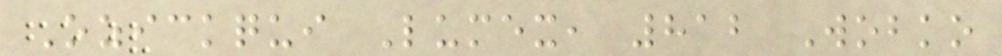Ozickqui Lumex, 812 Wobko
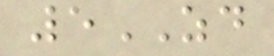5ZD
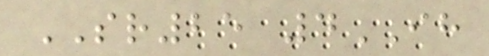SR25 4IH
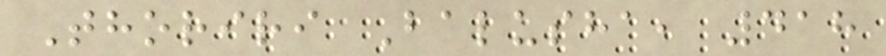Thoriri Balusha, 418
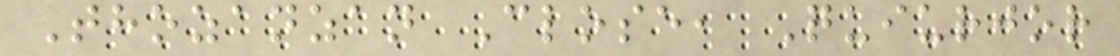Thozanzan Close, Quiurjor
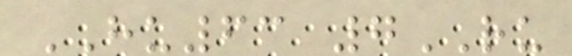HU63 7RU
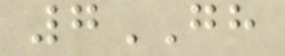7GH
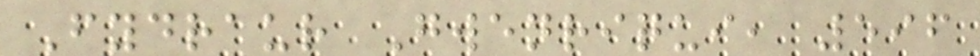Fydraur Gwenriqui, 596
